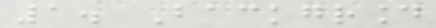1. Background
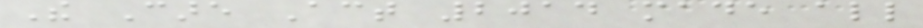The Care Act 2014 made all
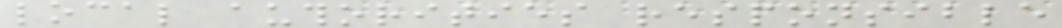local authorities responsible
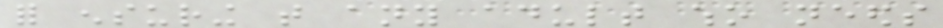for ensuring that any adult who needs
